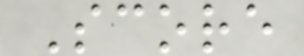Score
